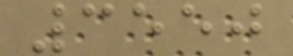3550
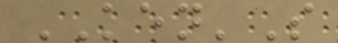KEN'S
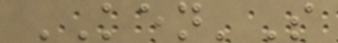KEN'S
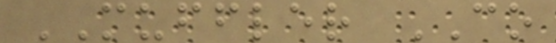MUFFLER CO
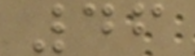46
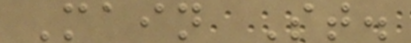Main St.
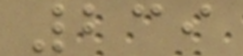239
